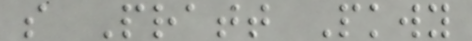s Pratt Pkwy
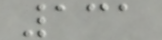131
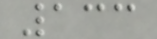133
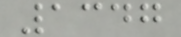1347
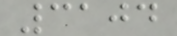3104
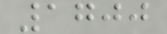1700
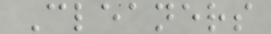Cleaners
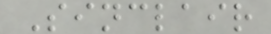Sinclair
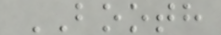BOOTH
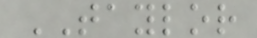TAYLOR
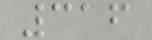316
